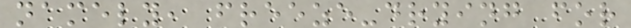namely, freeze-drying for
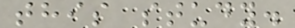this study.
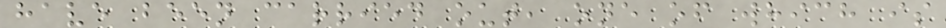have been carried out, one of which is
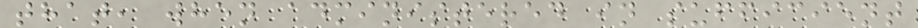that, when administered in sufficient
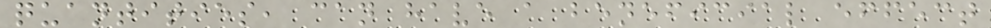quantities, can have a beneficial effect
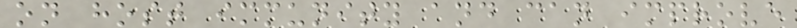on host immunity and can improve
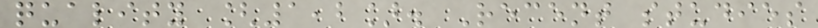quality [1,2]. Recent studies
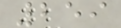259
